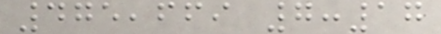475,669 7:17
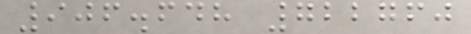906.648 722760
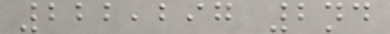222,297 2nd
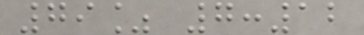79% 7:12
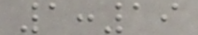1:19
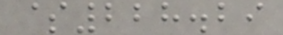$228.29
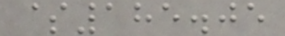$185.05
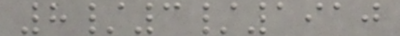8/3/1910
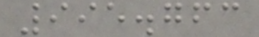995.763
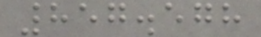857.578
